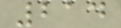214
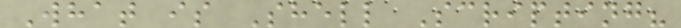What is Shell Scripting?
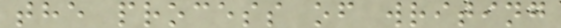the process of writing
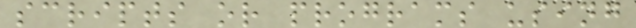scripts or programs using
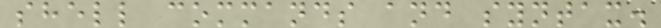shell commands and syntax.
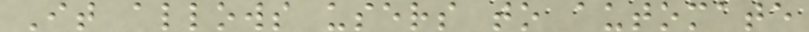It allows users to automate
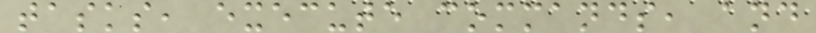tasks, execute commands, and
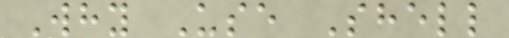Why Use Shell
